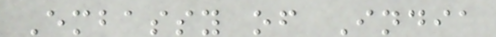Embassy of India
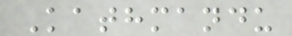Kathmandu
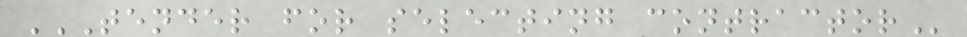TENDER FOR SELECTING CONTRACTOR
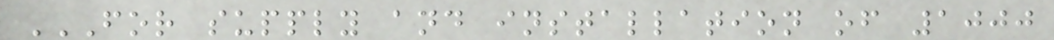FOR SUPPLY AND INSTALLATION OF 1000
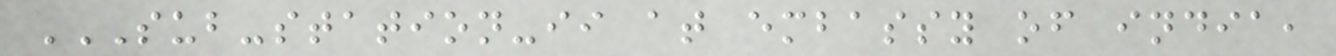SUB-STATION-II AT EMBASSY OF INDIA,
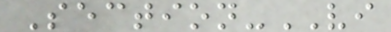Section-VI
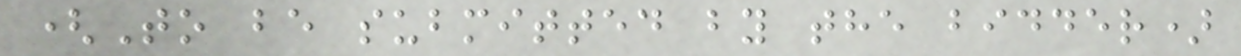(To be submitted by the bidder)
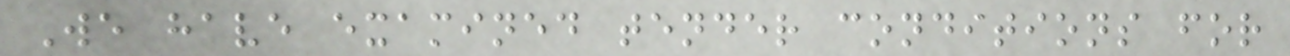We have examined tender conditions for
